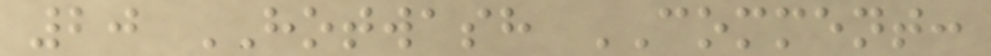20 HOTWASH COMMENT:
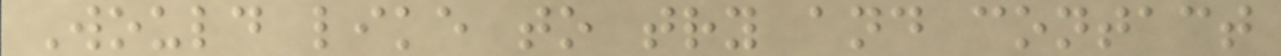Would like to try and contact
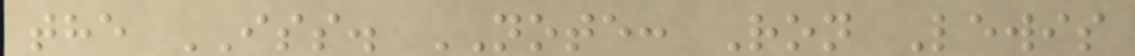the ISS. NOTE: Ron Lewis
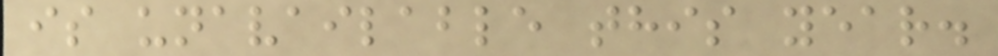is unavailable this year.
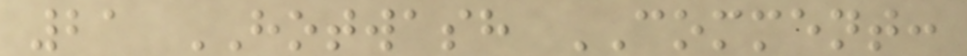21 HOTWASH COMMENT:
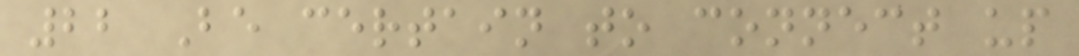22 Be certain to connect up
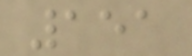151
